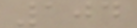104
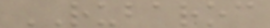RUBAROC
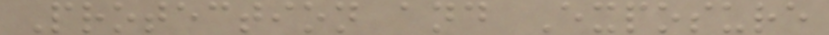Protection and Exposure
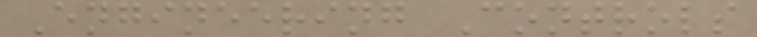Engineering Controls
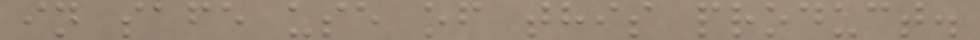in safe use of this product.
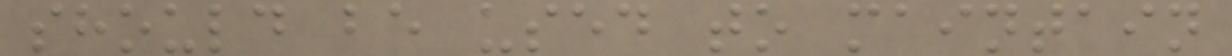should be used to maintain
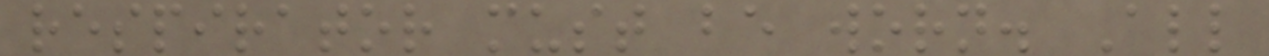respirator must be worn. All
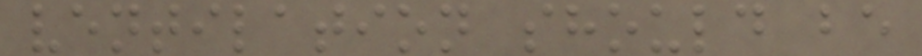ventilation should be
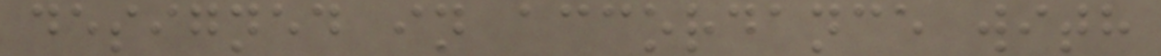designed in accordance with
